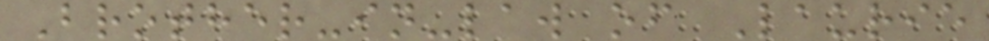Brother-in-law of Laurie
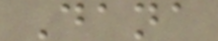Dana
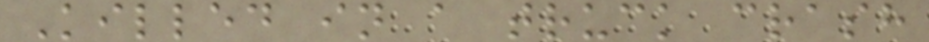Killed in a truck crash
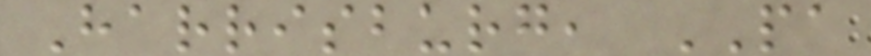Harrisburg, PA
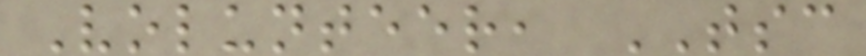Volunteer, TSC
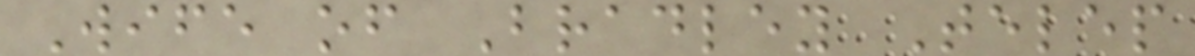Wife of Bradley Telep
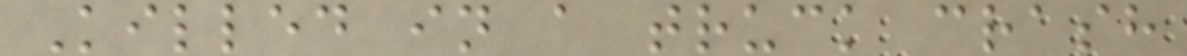Killed in a truck crash
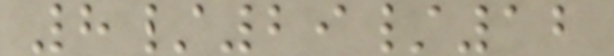8/29/12
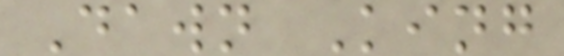Dawn King
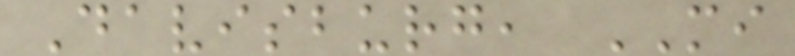Davisburg, MI
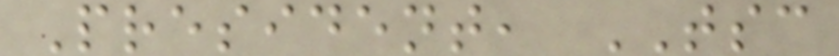President, TSC
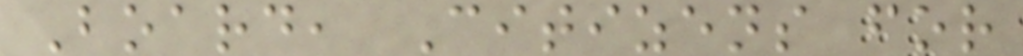Board, Citizens for
